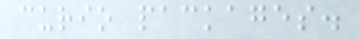curio packages.
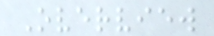Overview
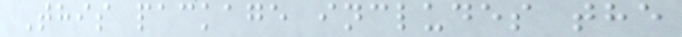This package includes the
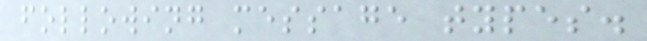following message types.
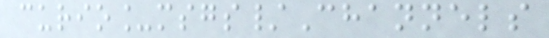curio_msgs/Channels
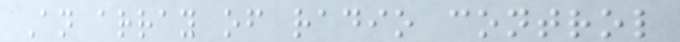An array of radio control
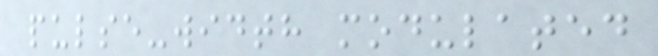pulse-width modulated
